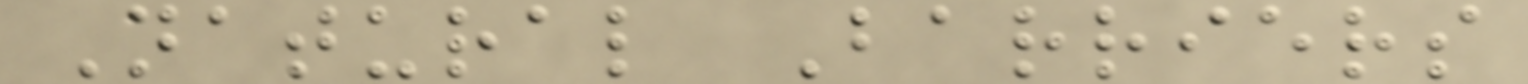Natural Barriers
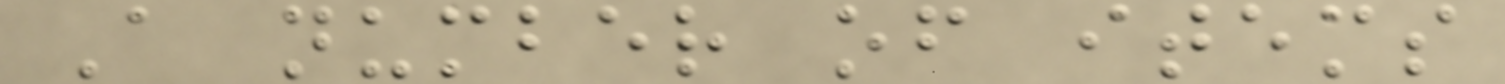A number of items
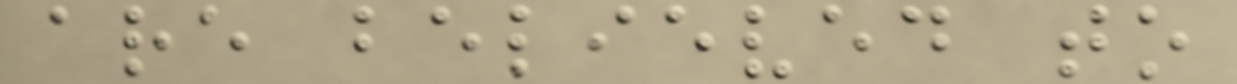are believed to
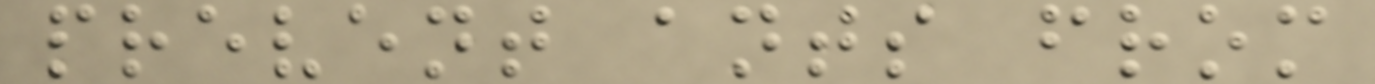prevent ants from
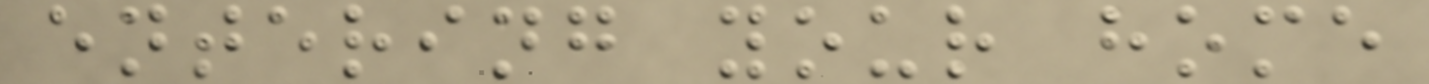entering your home
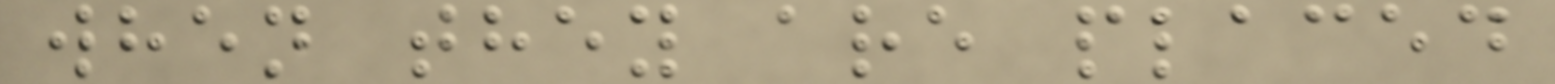when they are placed
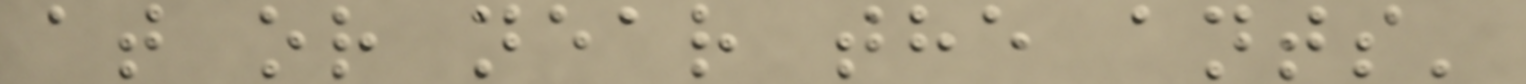at or near the ants'
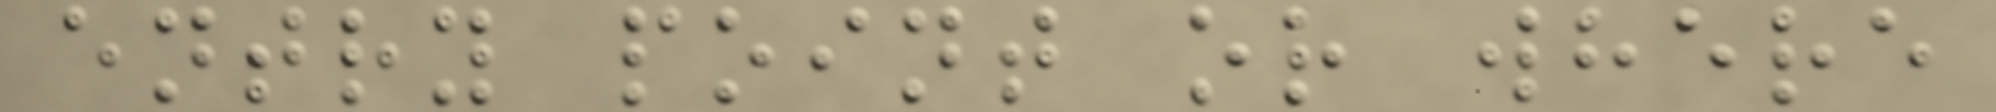entry point or where
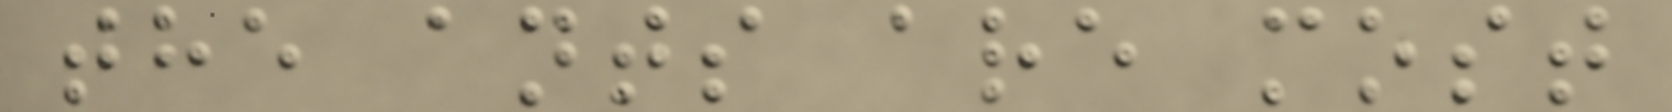the ants are most
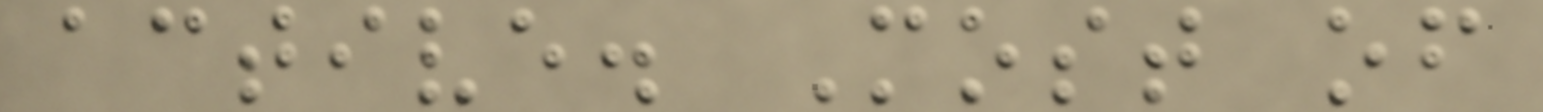active. Most of
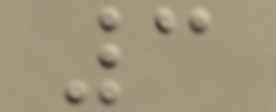3
